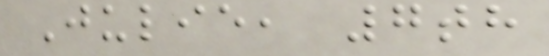Julie, 7th
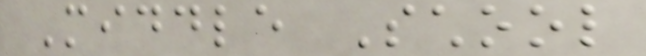Middle School
